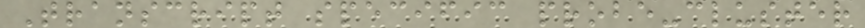Transcript specific probe-cluster
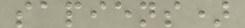sapiens)
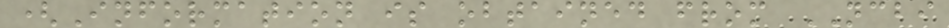(Information is obtained from NCBI
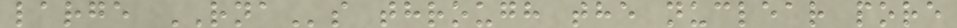large RNAs through the nuclear pore
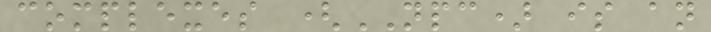complexes (NPC) is an
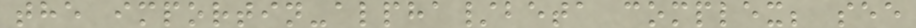the importin-alpha/beta complex; see
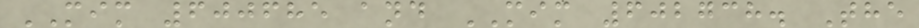MIM 600685 and MIM 602738. The
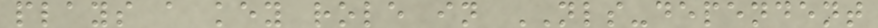plays a key role in NLS-dependent
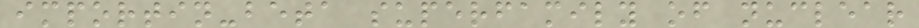importin-beta superfamily of nuclear
